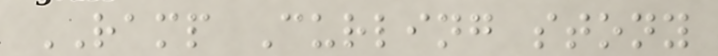RAMP Curling stony
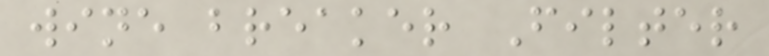wine breaker Filter
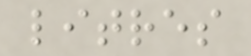litres
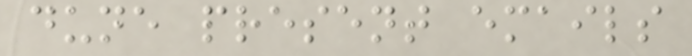dune present emails
